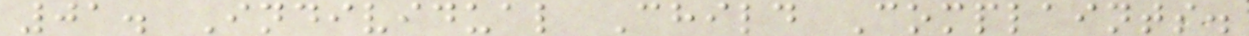01. Individual Child Complaints.
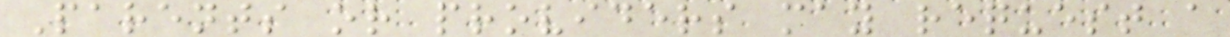Parents or providers may request a
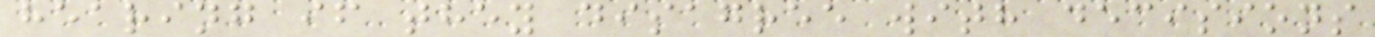hearing if they disagree with decisions
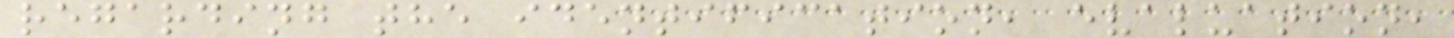regarding the identification, evaluation,
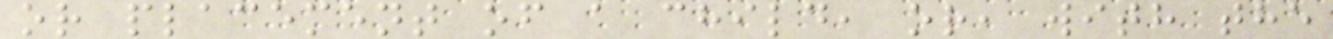or placement of a child, or, with the
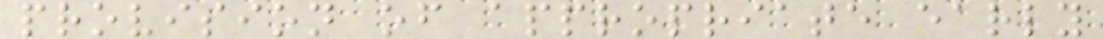provision of appropriate early
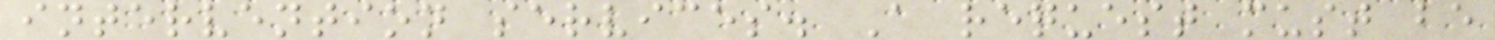intervention services. A request must be
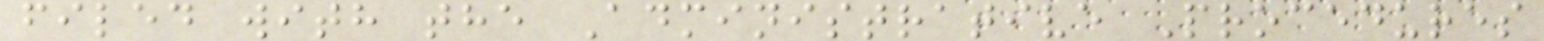filed with the Administrative Procedures
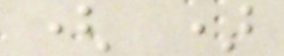( )
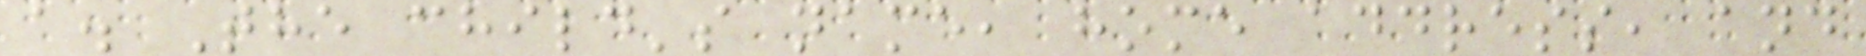a. The child's name, home address, and
